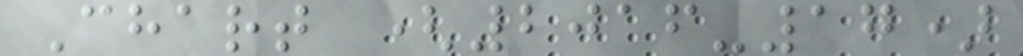Chart (2016-17)
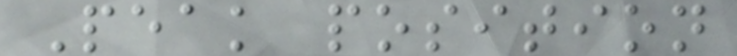Peak position
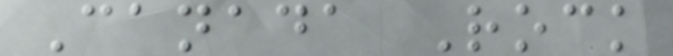Canada Rock
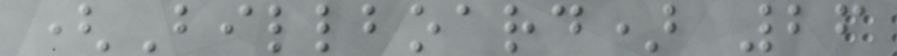(Billboard) 26
